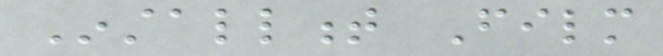Installment Film
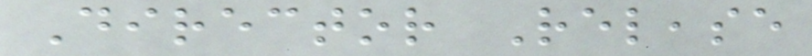Director Release
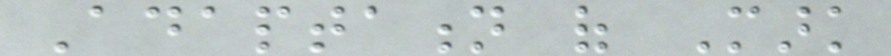Adaptation of Mark
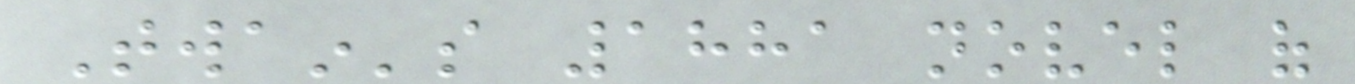Twain's 1881 novel of
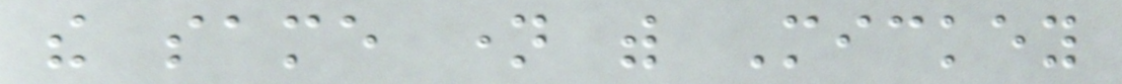the same name with Mickey
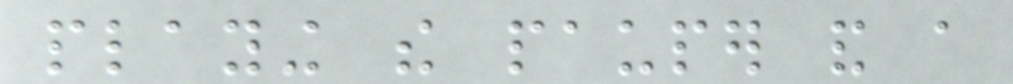playing the pauper and a
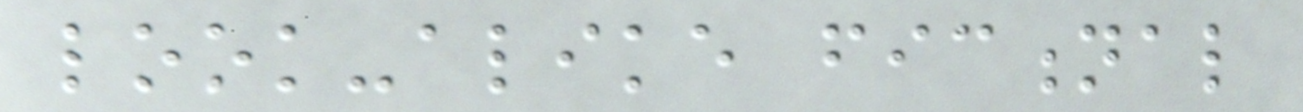look-alike fictional
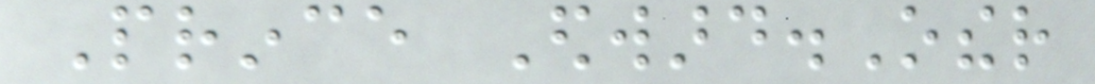Prince Edward.Other
